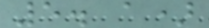5. a)
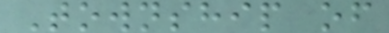Township of
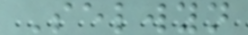Selwyn
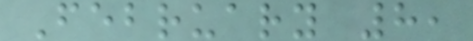February 8,
